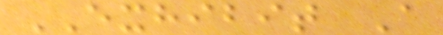EXHIBIT A
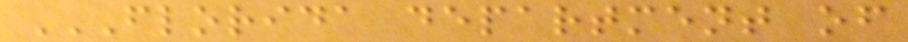FLORIDA DEPARTMENT OF
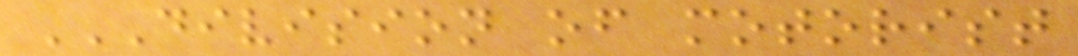DIVISION OF MOTORIST
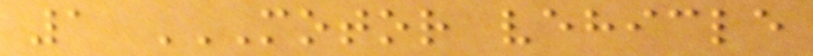1 MOTOR VEHICLE
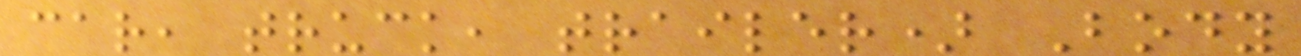car, truck, trailer) Body
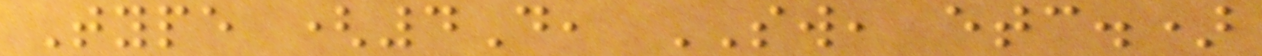Type (4D, SW, etc.)
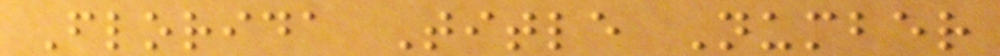Florida Title Number
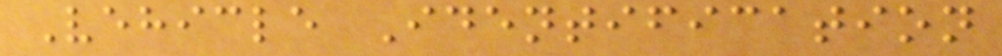Vehicle Identification
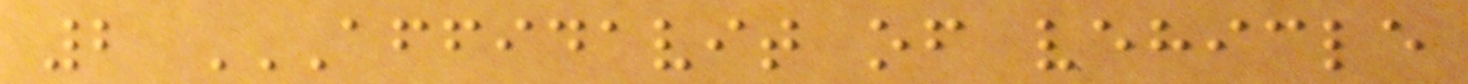2 AFFIDAVIT OF VEHICLE
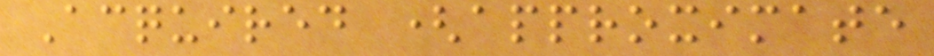Acquired (approximate
